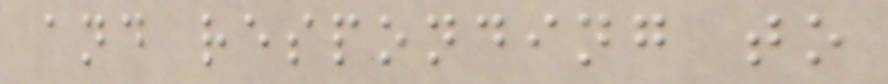and responding to
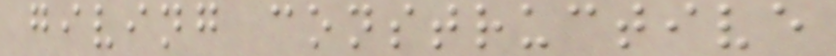giving constructive
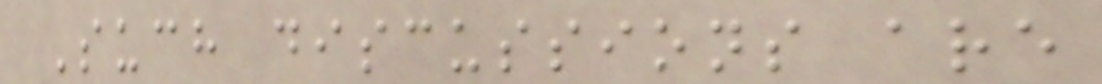Such discussions are
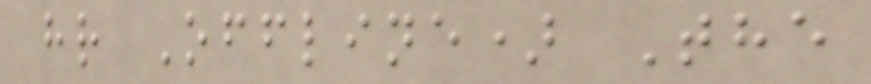hr Offline) The
